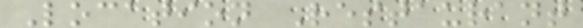Location Restaurant
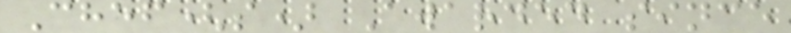Chef(s) Awarded since
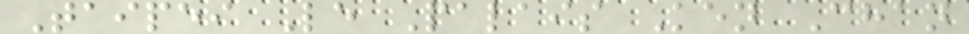Taipei Le Palais Ken Chan
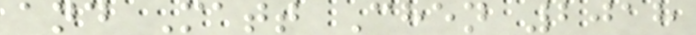and Matt Chen 2018
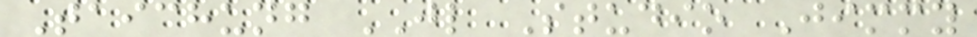Taichung JL Studio Jimmy
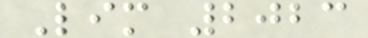Lim 2023
